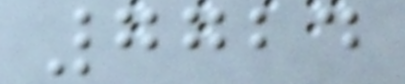7724
